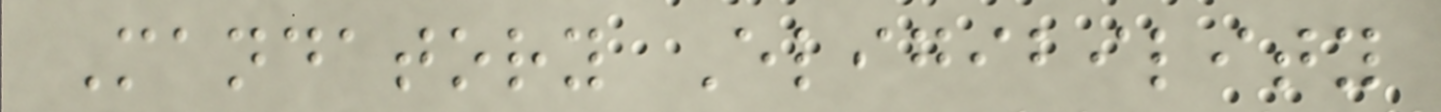Mandatory Eligibility
